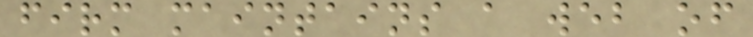firm maintains a web of
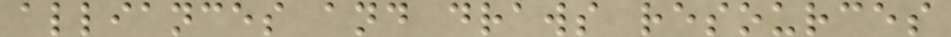alliances and draws resources
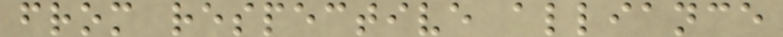from respective alliance
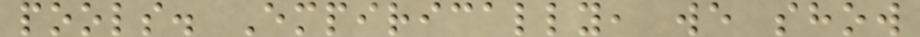pools. Empirically, we show
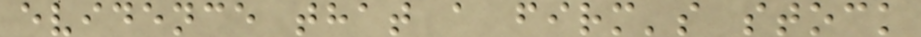evidence that a firm's stock
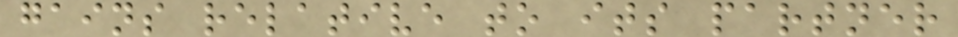gains relative to its partner
